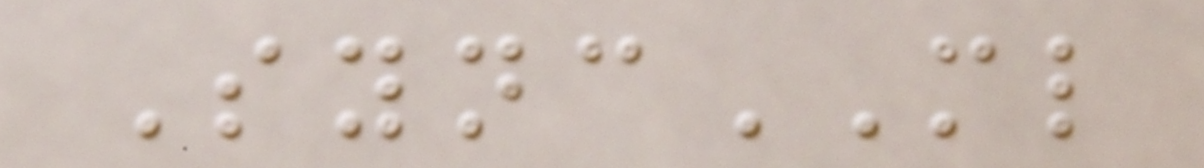SyncML
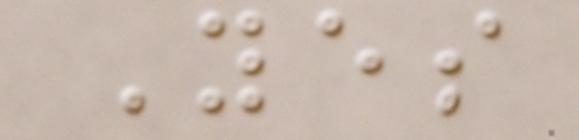Yes
